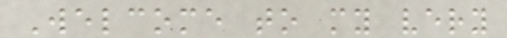Welcome to my very
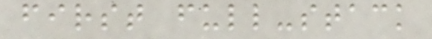first full-stack
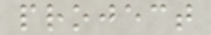project
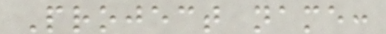Project name:
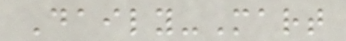Daily-Mart
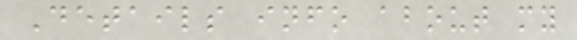Details info about my
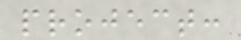project:
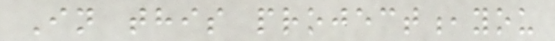In this project,you
